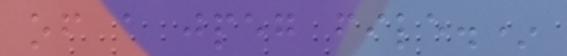of a jpeg file.*
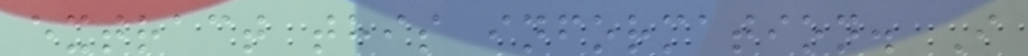extract this information. I
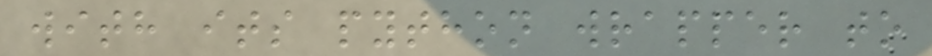with its python wrapper to
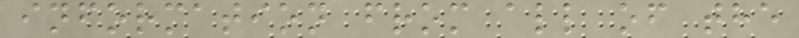information from all of the
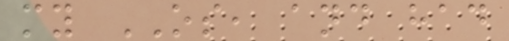my OS, and had
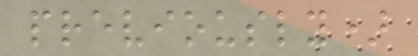previously)
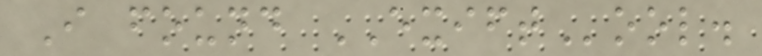I found EXIFTool.
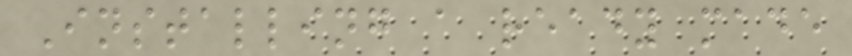Installing a ready made
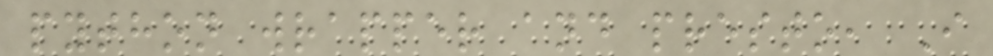python wrapper and presto, I
